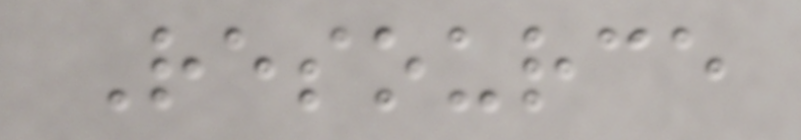Resource
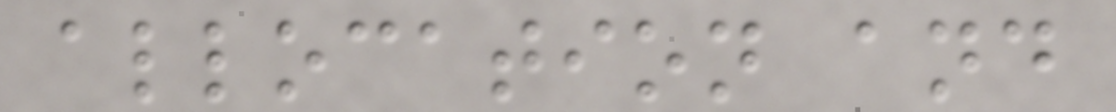allocation and
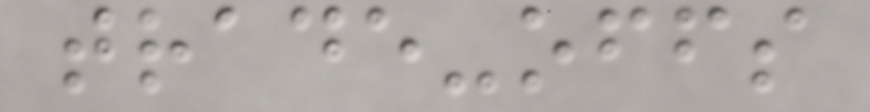trade-offs
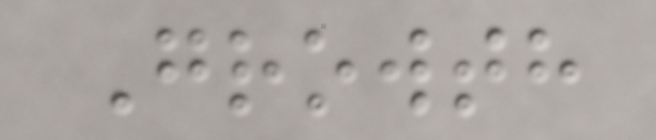Growth
